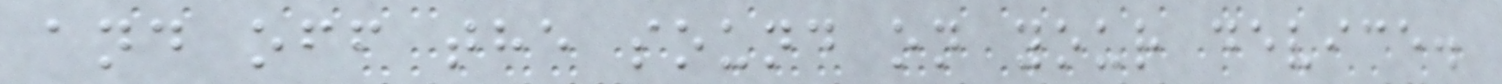and off the sound on your device.
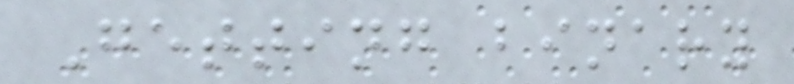Getting binary
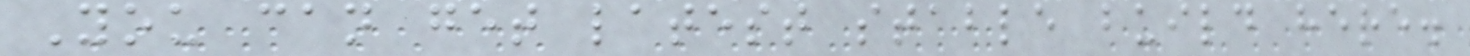You can get latest stable build here.
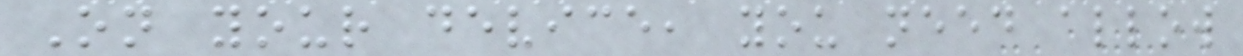On your device, you need allow
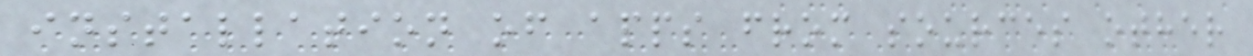installation of apps from sources other
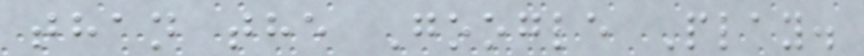than the Google Play.
